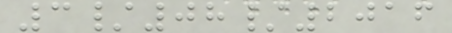3/08/2016
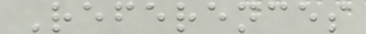References
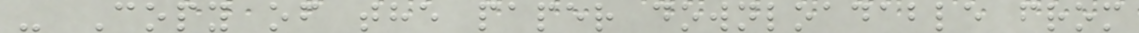- Copy of the paper downloadable from
